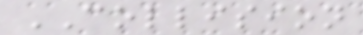COLLISION
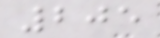205
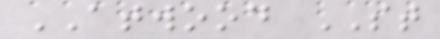ATWOOD ST
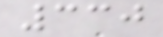330
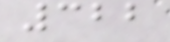322
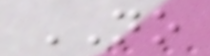NO
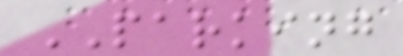PARKING
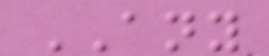ANY
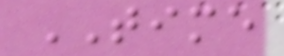TIME
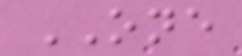ONE
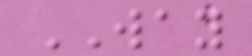WAY
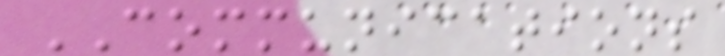COMMUNICATIONS
